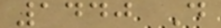1440 D
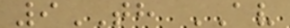9TH AV
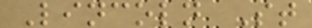Lincoln St
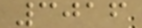3016
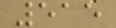515
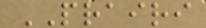PRAIRI
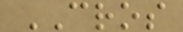CROS
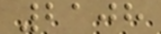2108
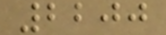2200
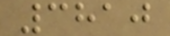3810
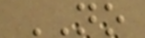NO
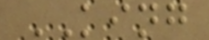KING
